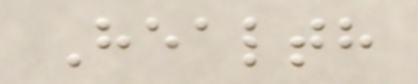Health
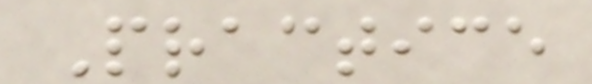Practice
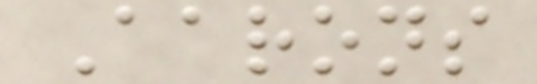Aarons
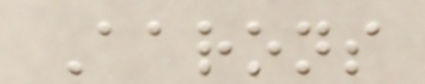Aarons
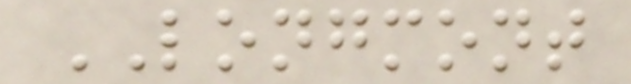LONGMONT
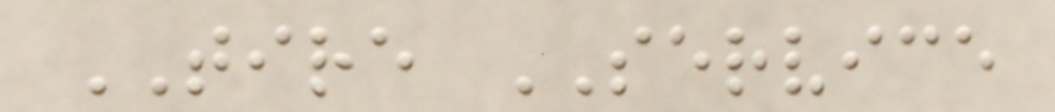TIRE SERVICE
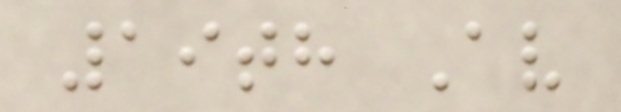19th Av
